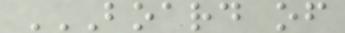BOARD OF
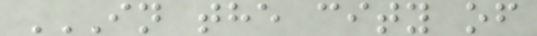IN THE CITY OF
